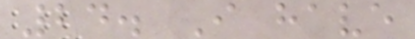24. I have
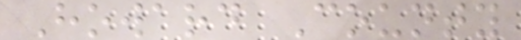Howard County
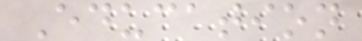Education
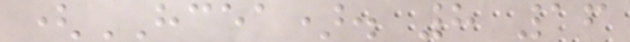(HCEA). 8 16
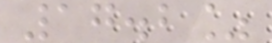17.2%
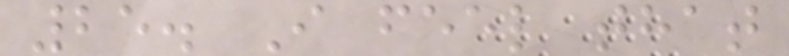25. I feel that
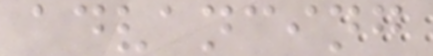advancing
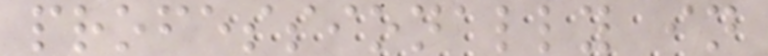professionally in
